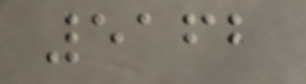5162
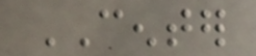CENTER
